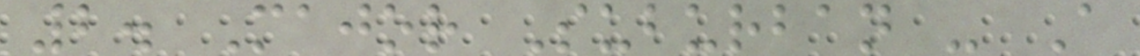2. Major Suburban - A
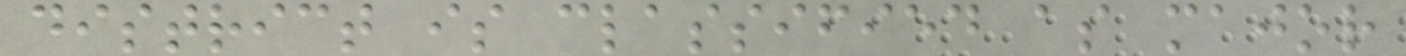district is classified as major
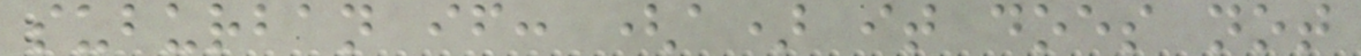suburban if: (a) it does not
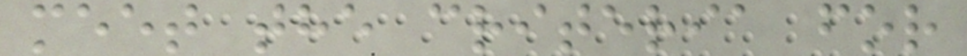meet the criteria for
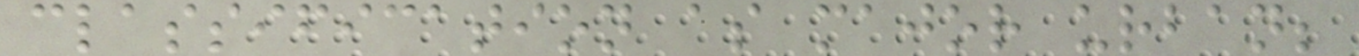classification as major urban;
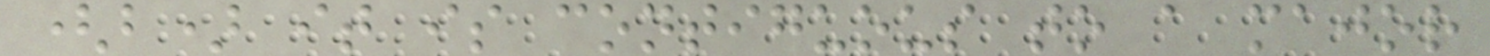(b) it is contiguous to a major
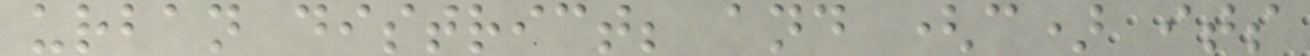urban district; and (c) its
